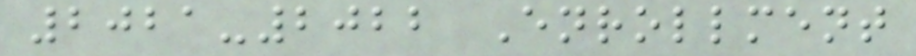2021-2022 Enrollment
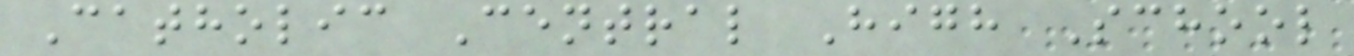Catholic Central High School
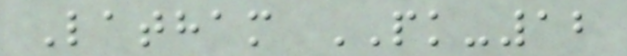Latham PK-12
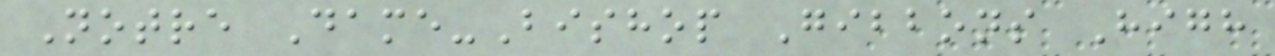Notre Dame-Bishop Gibbons High
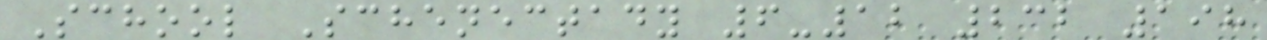School Schenectady 6-12 232 198
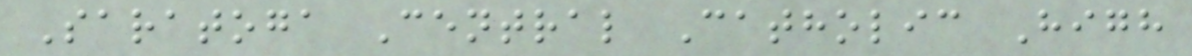Saratoga Central Catholic High
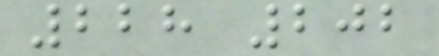228 202
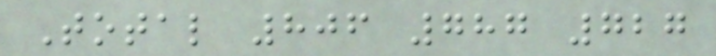Total 806 787 727
